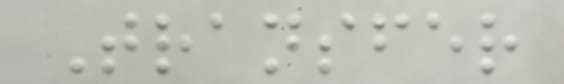Transfer
